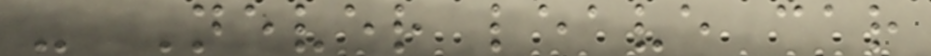- Never leave car
